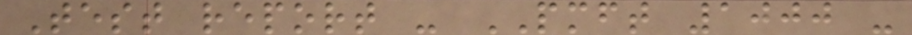Test report - PMFT 1000 -
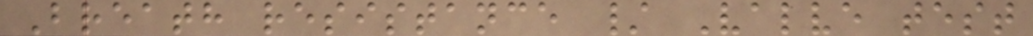Breath resistance / Valve test
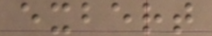exbert
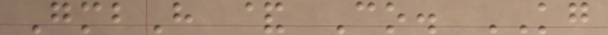GmbH & Co. KG
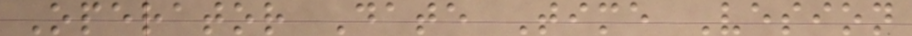Operator Date Time Vesion
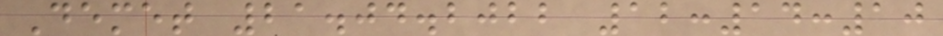Demet 21.04.2022 12:14:10
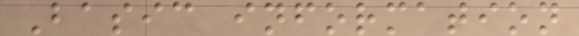Basic information
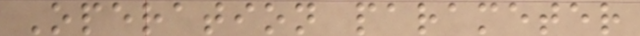Operation parameter
